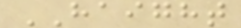HAIGHT
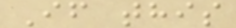If this
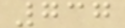737
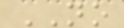NO
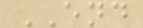END
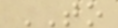TO
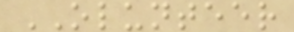OLUNTEER
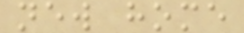new home
